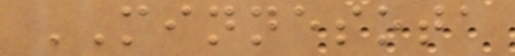MINNESOTA
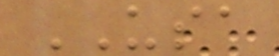USA
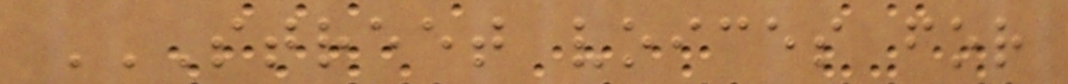STREET VOICES FOR
